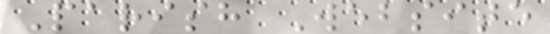Parish Website
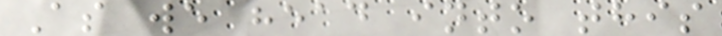As we head into this
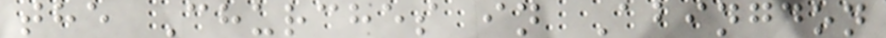the Churches in Abingdon
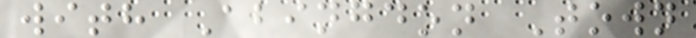with Abingdon Town
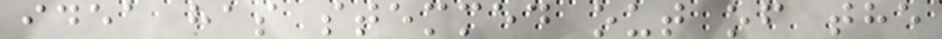idea has stemmed out of the
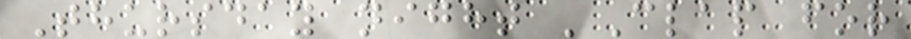Thursday night 'Clap for
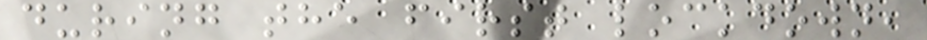during the first lockdown,
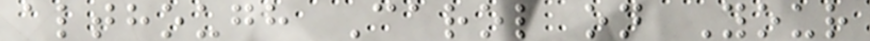although Carol on Your
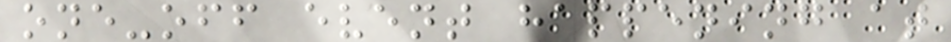one-off event happening at
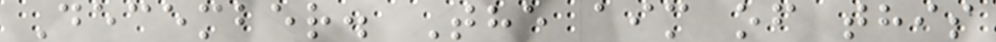December. The aim of this
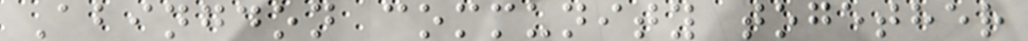Abingdon community together
